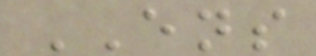ENS
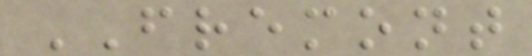FREMONT
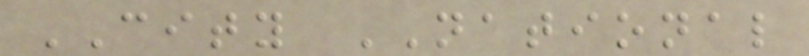CITY NATIONAL
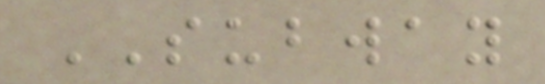SUBWAY
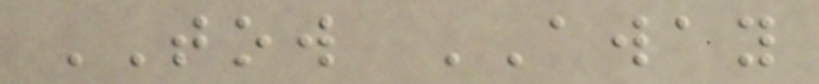TOW AWAY
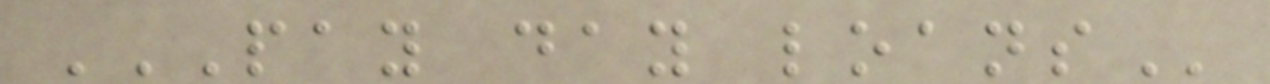PAY DAY LOANS
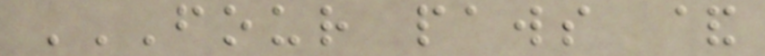FOUR PAWS &
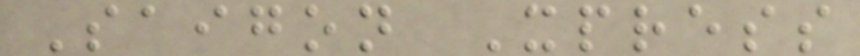Saigon Xpress
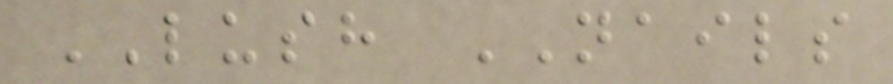LUSH NAILS
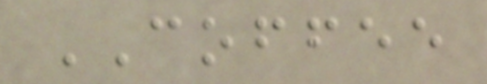COFFEE
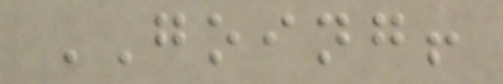GOING!
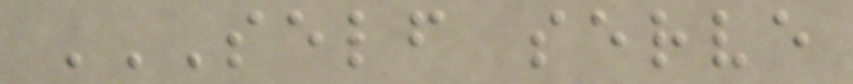SELF SERVE
